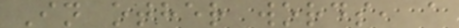In other words, a
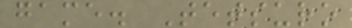game. Tetsuro
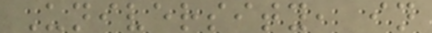University, in
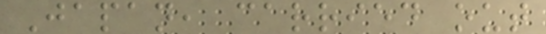Japan, carried out
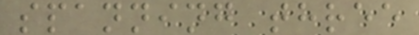spanning three
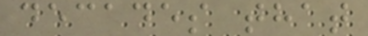decades that
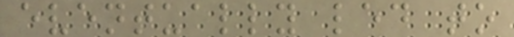eventually led to
